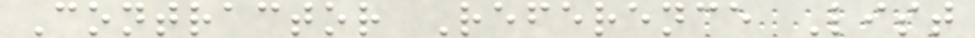Contractor Reference List
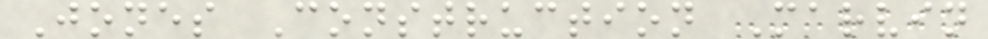Jones Construction Marvin
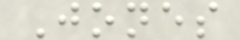Jones
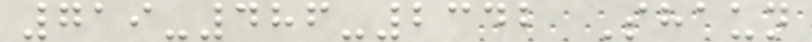719-486-2342 Shaun
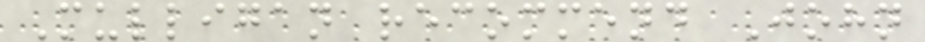Mulligan recommend John
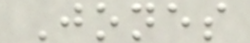Jones
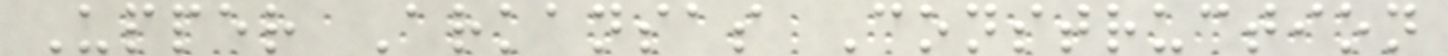Upper Arkansas Construction
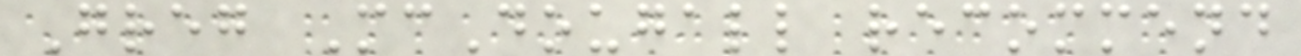Greg McDougall recommend
